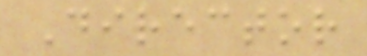Director
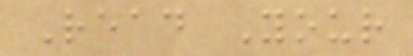Read Your
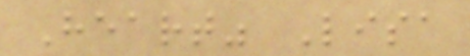Heart" Lisa
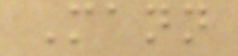Mann
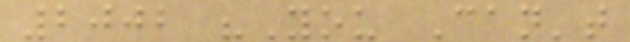2002 "You Can't
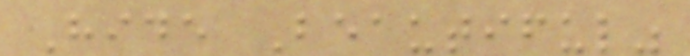Hide Beautiful"
